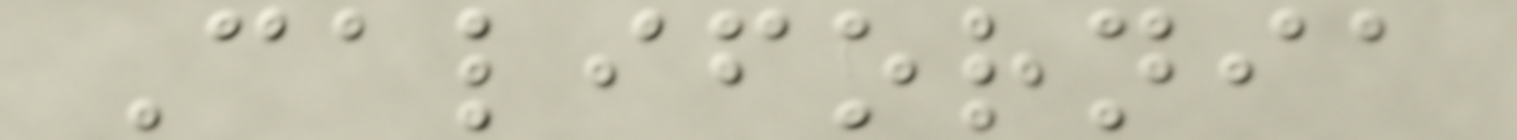California
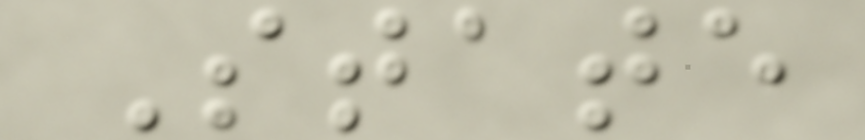State
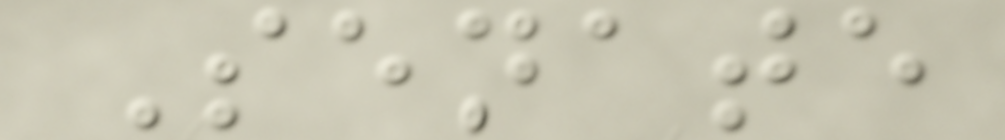Senate
